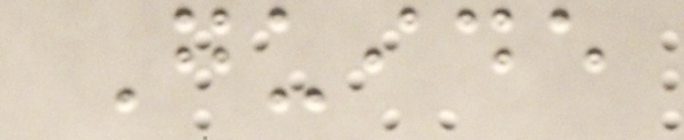Guide
